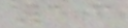13
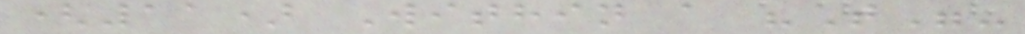(11) Within a "T"-
